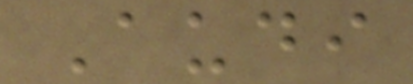Audi
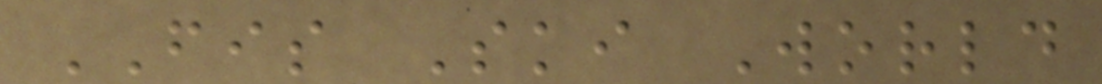FIS Ski World
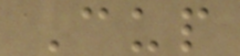Cup
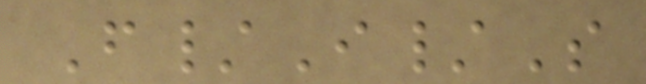F/I/S
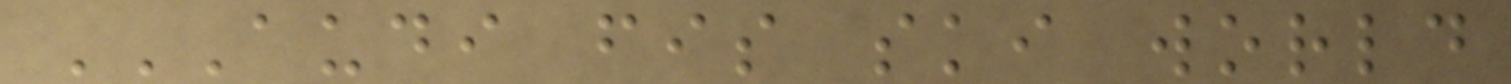AUDI FIS SKI WORLD
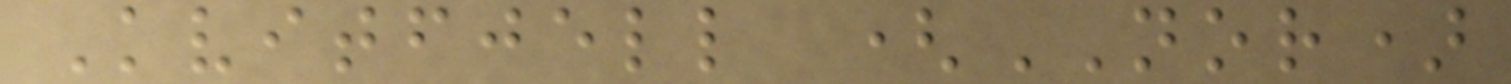Kvitfjell (NOR)
